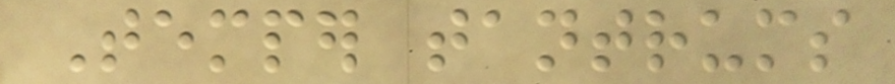Temper tantrums
